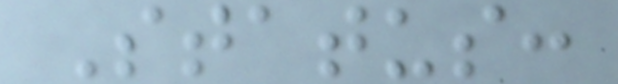Status:
